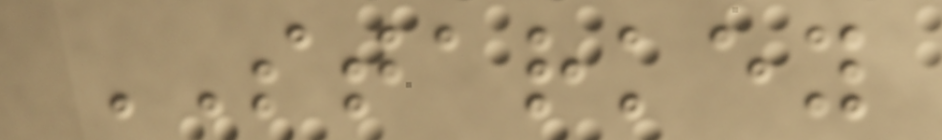STARKEY
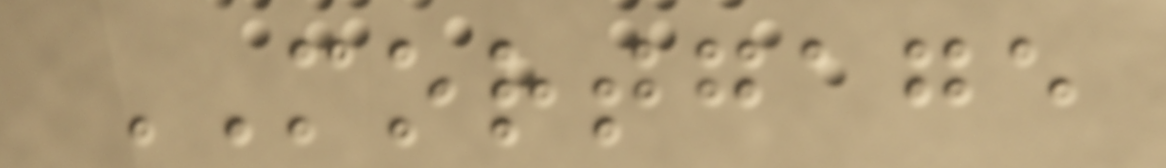MORTGAGE
